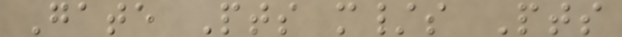Gate Pts m/s Pts
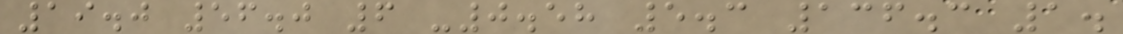19.0 56.0 6 -0.58 5.3 136.3 1.
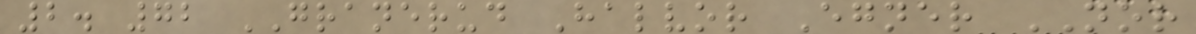2. 72 GRANERUD Halvor Egner NOR
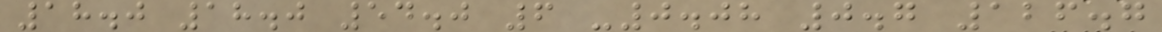18.0 18.0 54.0 6 -0.08 0.7 126.7
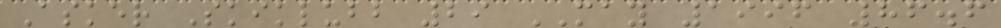Asker Skiklubb 29 MAY 1996 86.6
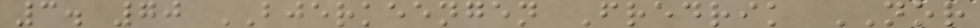3. 70 BJERKEENGEN Fredrik NOR
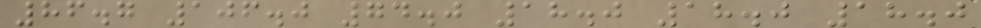86.7 106.0 74.0 18.0 18.0 18.0
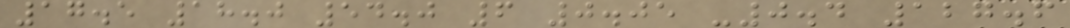17.5 18.0 54.0 6 0.05 -0.4 127.6
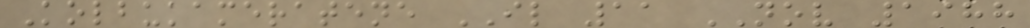Kolbukameratene IL 11 NOV 1988
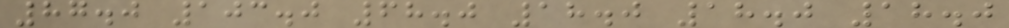87.0 103.0 68.0 18.0 18.0 18.0
